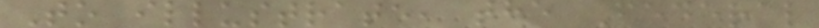To illustrate, the Federal
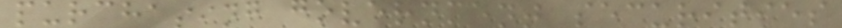purchasing government securities
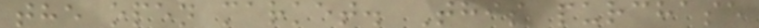the open market. This purchase
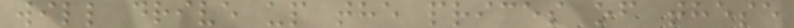will drive up the prices of these
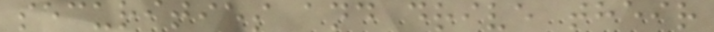securities and drive their
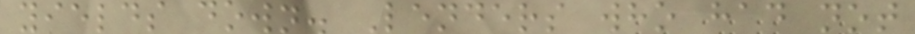yields down. Lenders who had not
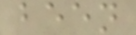been
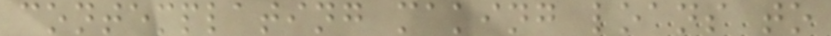contemplating making loans to
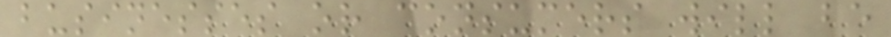businesses or consumers will be
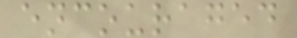encouraged
